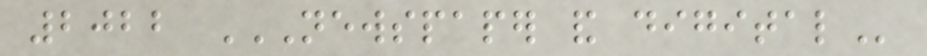2022 NEWSPAPER AND DIGITAL
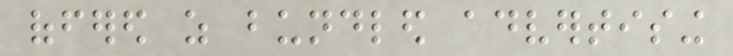offered as bundled advertising
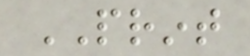PRINT
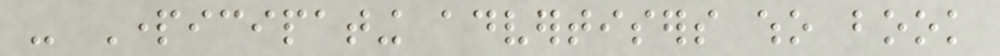- Participating advertisers who book
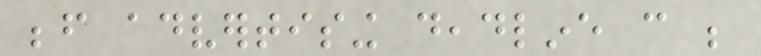before advertising deadline can be
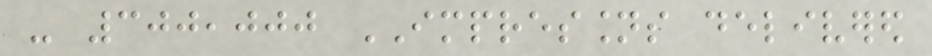- 300,000 IMPRESSIONS delivered
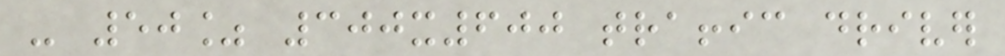- 50% 300x600 traffic driver
